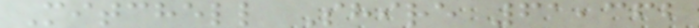Mitchell Shire 61,362
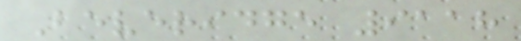Beveridge 9118
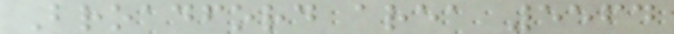Broadford area 5564
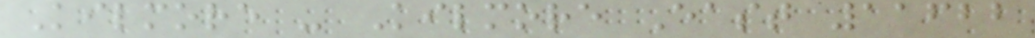Kilmore - Kilmore East 11622
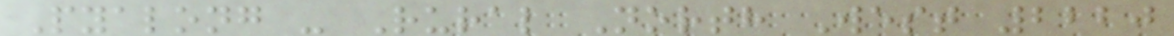Pyalong - Rural North West 2220
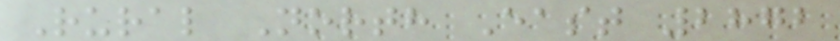Rural North East 2872
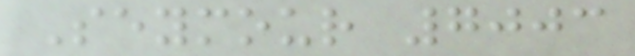Seymour 7003
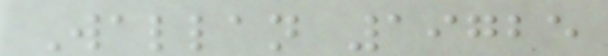Wallan 19725
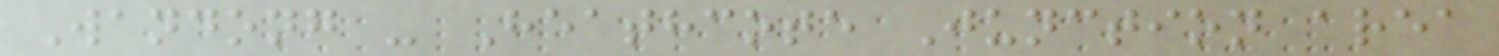Wandong - Heathcote Junction area
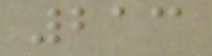213
